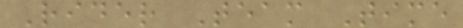Rider Team Time
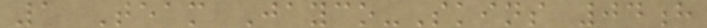1 Team Jayco-Skins 04h
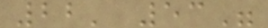22' 53"
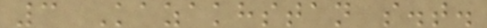3 Kazakhstan s.t.
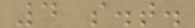4 s.t.
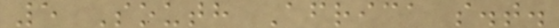5 South Africa s.t.
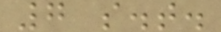7 s.t.
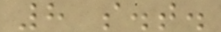8 s.t.
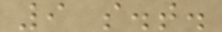9 s.t.
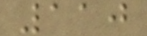110
